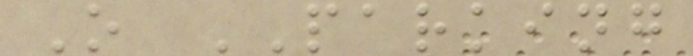O PARKING
